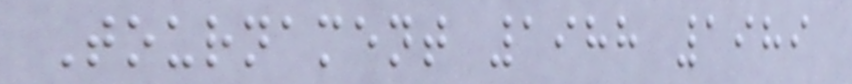Tournament 1988 1989
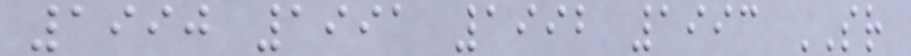1990 1991 1992 1993 SR
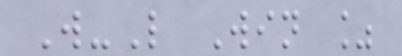W-L Win %
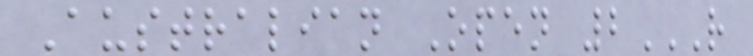Australian Open 2R
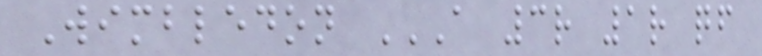Wimbledon A 3R 1R QF
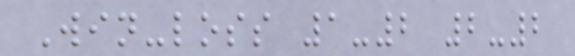Win-loss 1-2 2-2
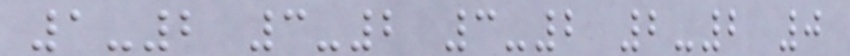1-2 3-2 3-2 2-2 0
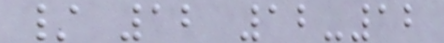/ 12 12-12
